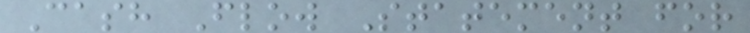Cash Flow Statement for
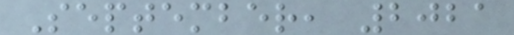September, 2021
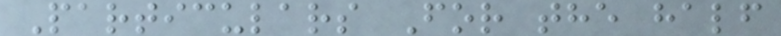Particulars For the half
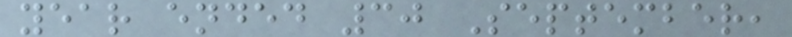year ended 30 September,
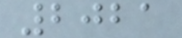2021
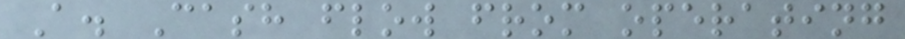A. Cash flow from operating
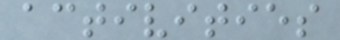activities
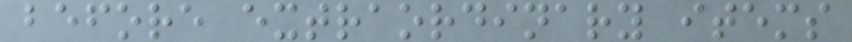before extraordinary items
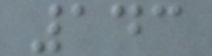143
